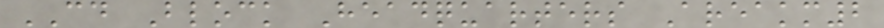CD Block Headquarters Areakm2
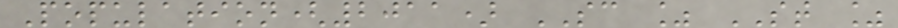Population(2011) SC % ST %
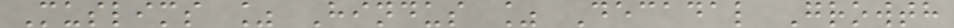Muslims % Hindus % Decadal Growth
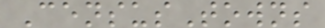CensusTowns
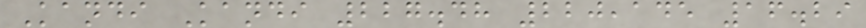Kandi Kandi 227.48 220,145 16.29
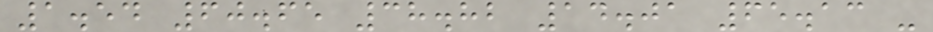1.54 60.65 38.82 14.01 65.13 -
